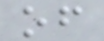of
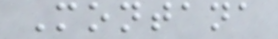Montana
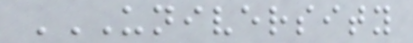UNIVERSITY
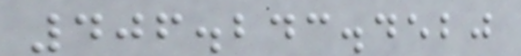406.243.4520
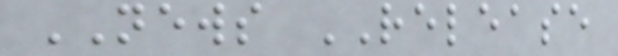NEWS RELEASE
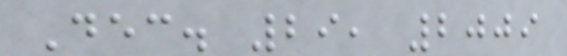Dec. 29, 2009
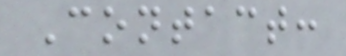Contact:
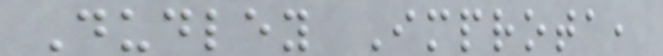Dudley Improta,
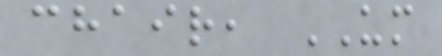chair, UM
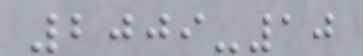2009-10
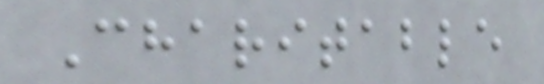Charitable
